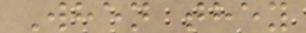When they
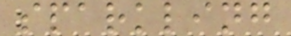sparkling
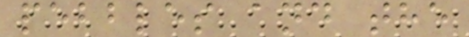pebbles and the
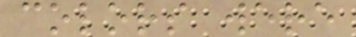colors were
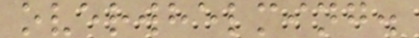overwhelming.
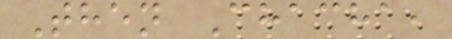Then Chacha,
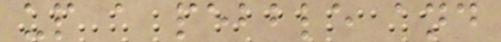up a pebble and
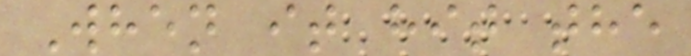When it hit the
